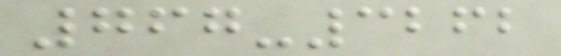767-3262
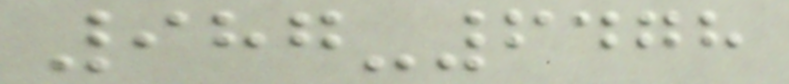987-6478
